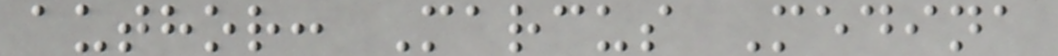author: Marcus Medina
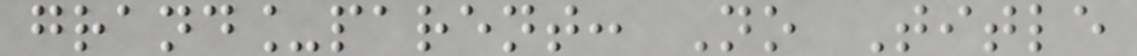grand_parent: No Title
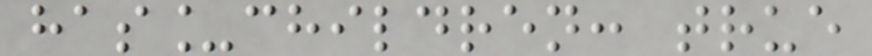has_children: true
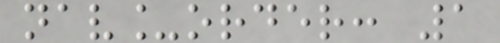nav_order: 1
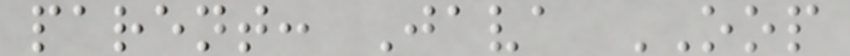parent: Java OOP
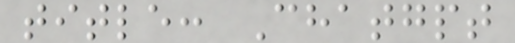title: Chatgpt
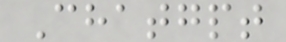Chatgpt
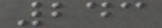243
